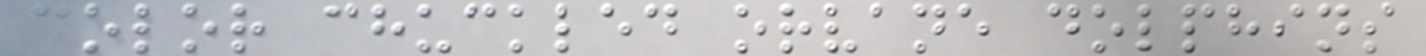color chuckled orvane dolphins
